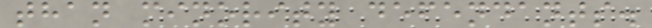than minority defendants.
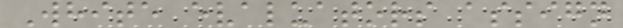White evaluators assign
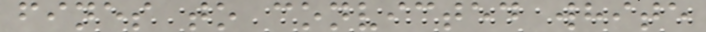fines to convicted white
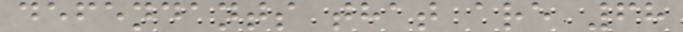defendants that are 68
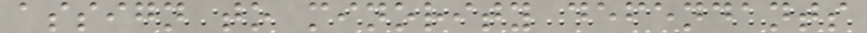assign to minority defendants
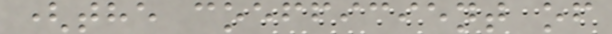(the coefficient of
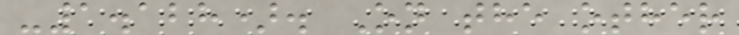-1.128). On the other
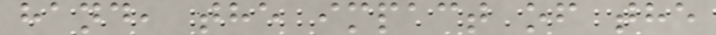hand, the impact of the
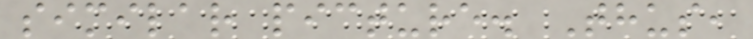similar picture. Thus,
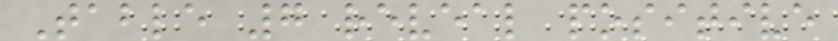Table 7 reveal positive
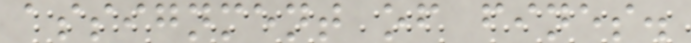assignment of fines.
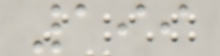199
